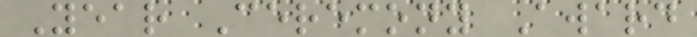Year Ceremony Award
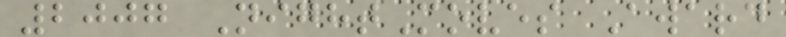2007 NightMoves Award
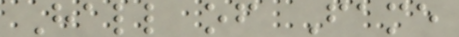Hall of Fame
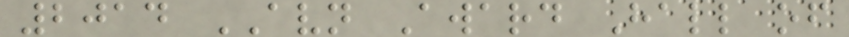2014 AVN Award Hall of
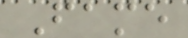Fame
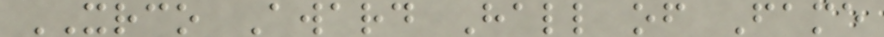XRCO Award Hall of Fame
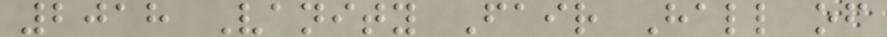2018 Vanity Fair Hall of
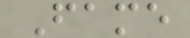Fame
